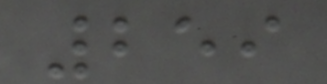259
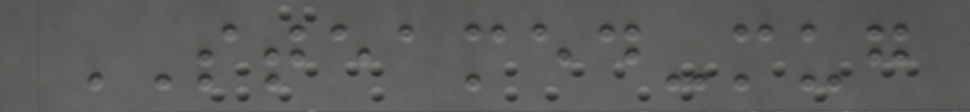STEAMED-mug
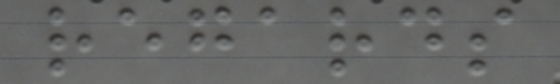regards
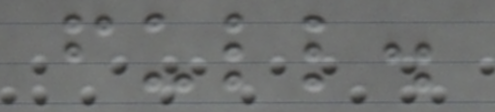full.
